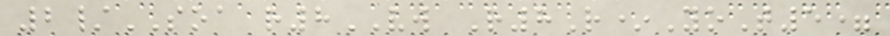2/SOA r8VW R8R*YoT5=
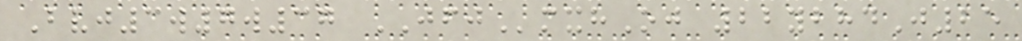Bvj3w7w37 JFJmxhOj 22ybhdJ25
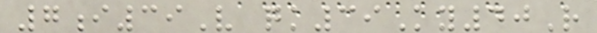7i39V qk39Ky40R
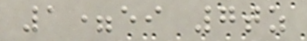1=ei 7tz
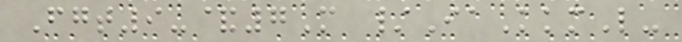Fgt9-&7M /IaKkmL-
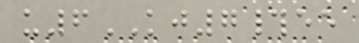u6KJ7#ee
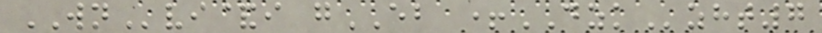WNvi&i gEB +DZKzht7
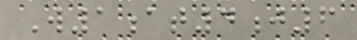W1at4j6
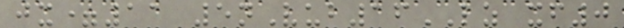jx=11 5nVub16LZ xf0
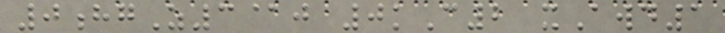0hgZ3@j 0kC2 xAwd1
